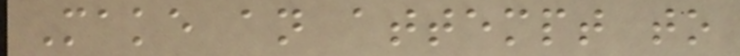Make an attempt to
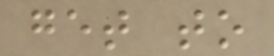get to
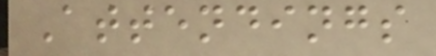Attendings
